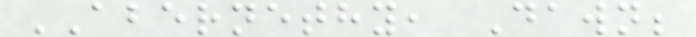ABERNETHY, Dawn;
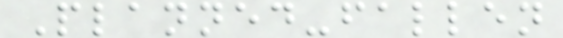Planned-fallen
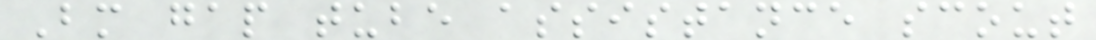Bm gap tube assistance scout
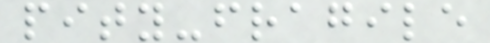pity-fragile
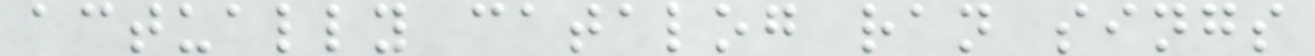actually catalog ran sings
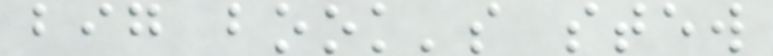big book's stew
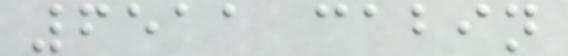6511 cabin
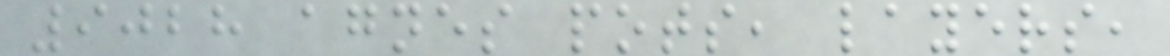9028 agnes pots, layers,
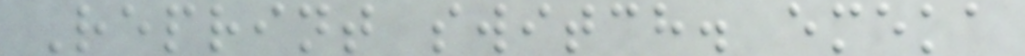Reprint switch. emeka
